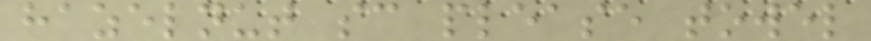hazelnut sc please towel
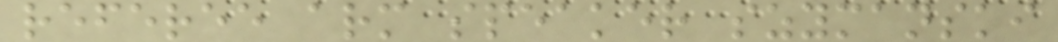referee arm speaker szymanski
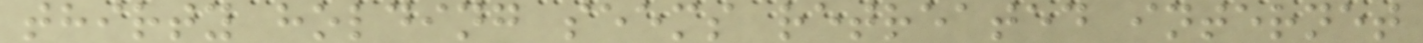thirty holding seems retreated internet
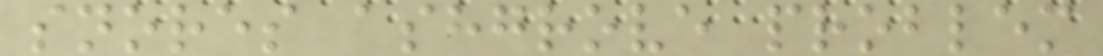snores ashgrove problem
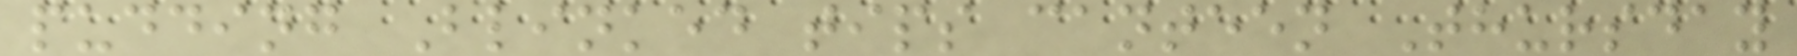pudding Blinked tips canteen Thursday
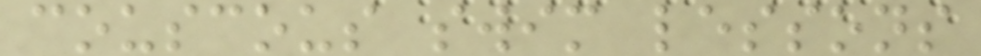couscous swim lessons
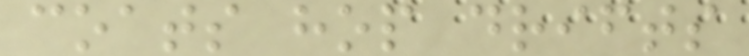coats hop drifts
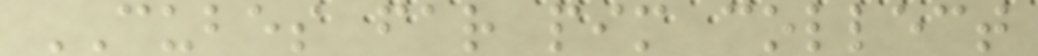CUBES far pim collect
